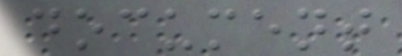document
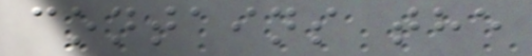contains the
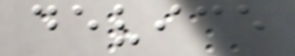device
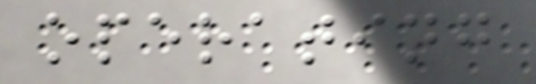operating
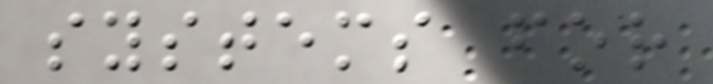systems for
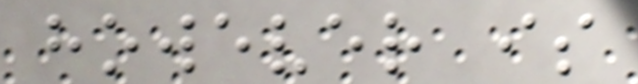however is
